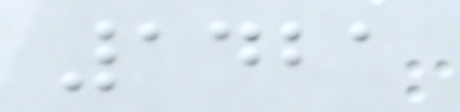1421
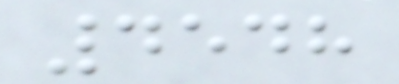4548
